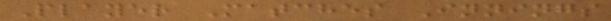Player Matches Innings
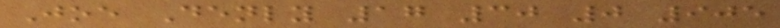Joe Denly 17 30 0 905
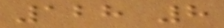128 8
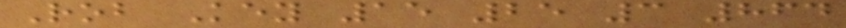Rob Key 15 25 3 864
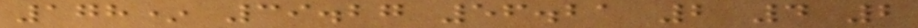178* 39.27 56.21 2 4 2
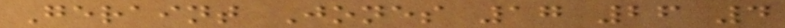Geraint Jones 17 26 4
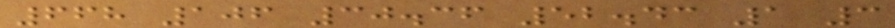668 106 30.36 52.43 1 3
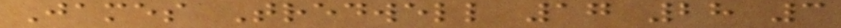James Tredwell 17 28 3
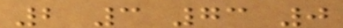2 3 73 0
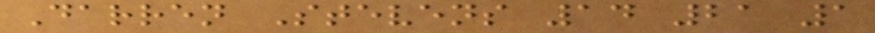Darren Stevens 14 21 1
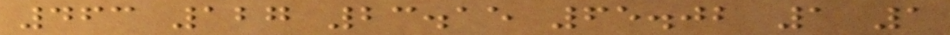463 127 23.15 65.02 1 1
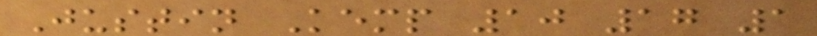Justin Kemp 10 17 1
